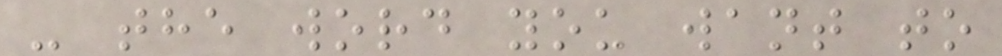- the word you want to
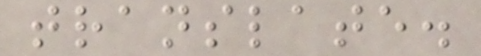translate.
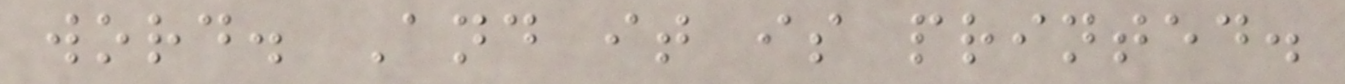word. And it is printed.
